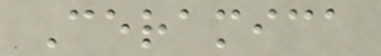Ceramica
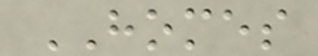HOMES
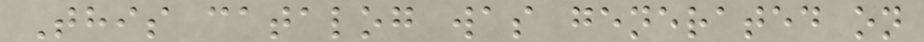This catalog was generated on
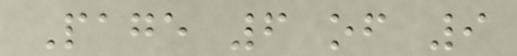Page 6 of 9
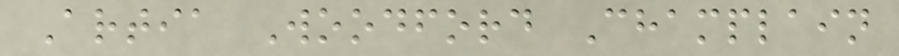Artia Woodford Champlain
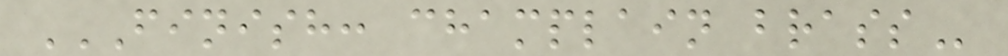FINISH: CHAMPLAIN BRASS
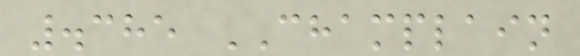.385 CHAMPLAIN
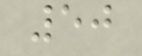50
